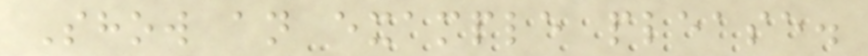Show an example please.
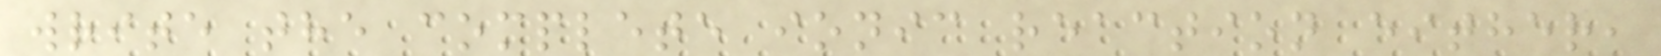write the complete ionic reaction either,
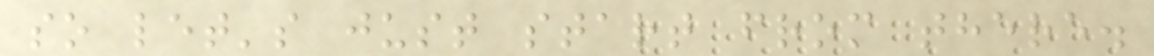so let's just start from there.
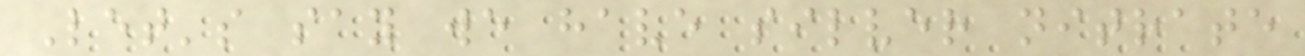Let's say we have silver nitrate
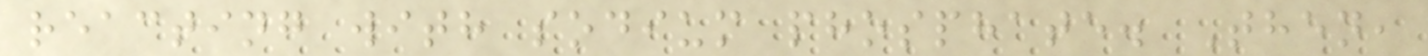reacting with sodium phosphate. Then,
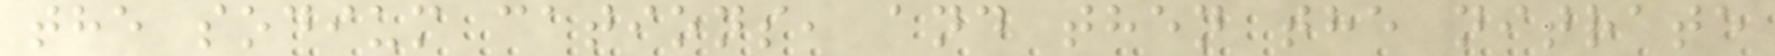the sodium cations, and then the nitrate
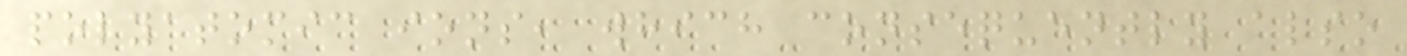polyatomic ions, which consequently also
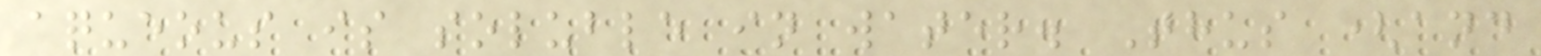aqueous is soluble in water. Thus (and
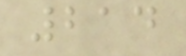214
